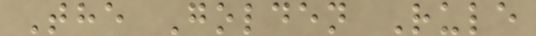The Golden Rule
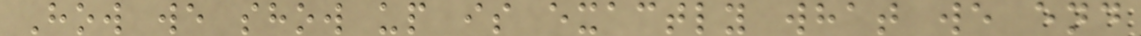How we show up is exactly what we end
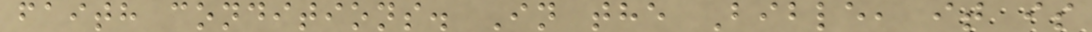faith conditions. In the Bible, it is
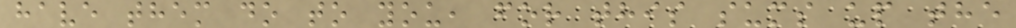have them do to you, for this sums up the
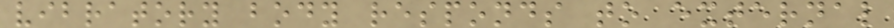vibratory body responds to external
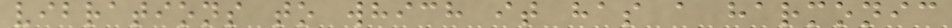vibrations to which it has a harmonic
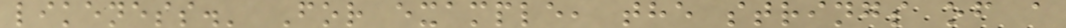likeness.' For example, the strings of a
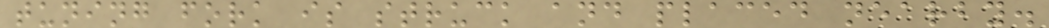tuning fork is struck and placed nearby.
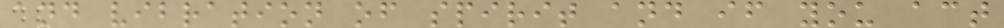and vibration of spirit and if you act
